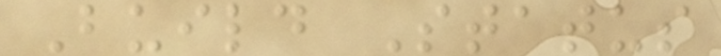Build Status
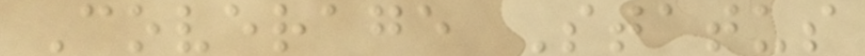Coverage Status
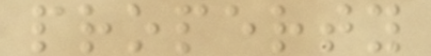property
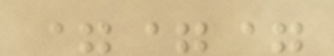===
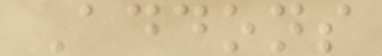Addons
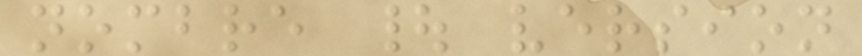nombre | version
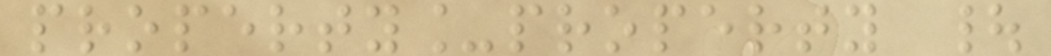property_property |
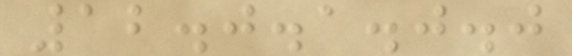12.0.1.0.0
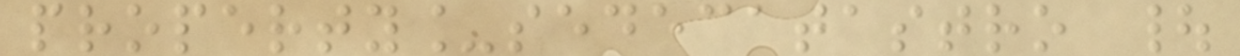property_sedecatastro |
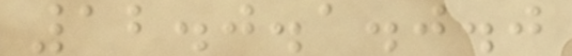12.0.1.0.0
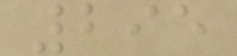295
